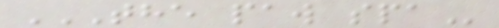THE PAW SPA
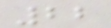22
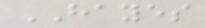HAYES
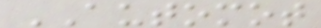AUTOMOT
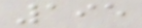195
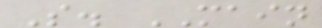S. MAIN
